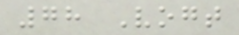78 Vogt
